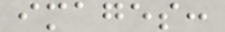images:
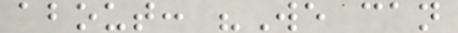about: "We can
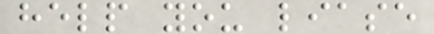help you liase
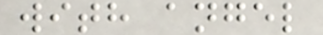with angel
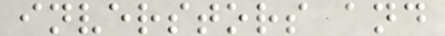inverstors and
